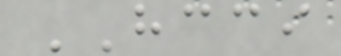HCCI
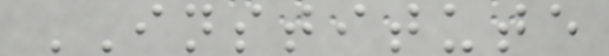INSTITUTE
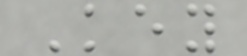Key
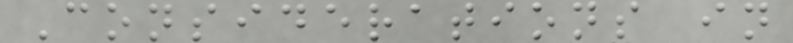Considerations in
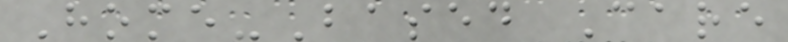Home-Based Care
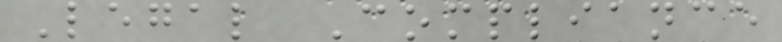Legal Compliance
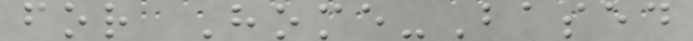for Home-Based
